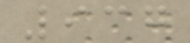937
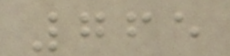765
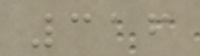316
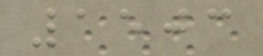1503
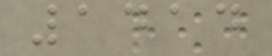1414
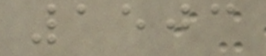1503
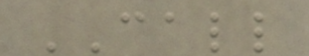CALL
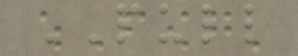PULL
